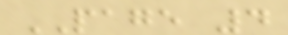PAGE 4
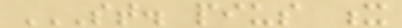ST. PIUS X
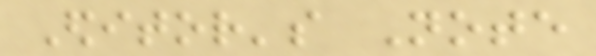Editor's Note
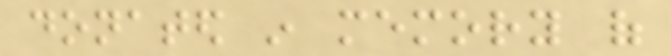donated in memory of
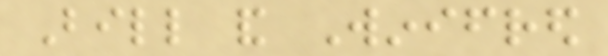Bill and Winifred
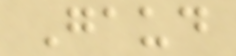Gaud
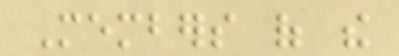Members of the
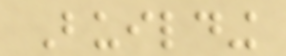Building
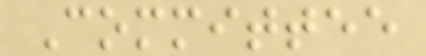Committee
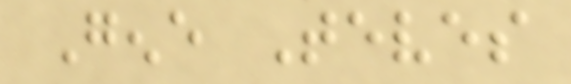Gene Teves
